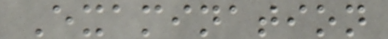Examination
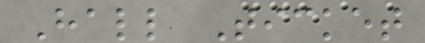Hall Ticket
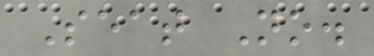Seat No.
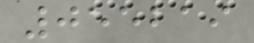055219
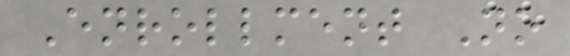Enrollment No
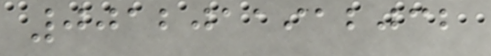0012011912032
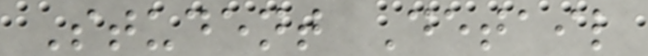Student Detail
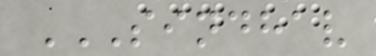SINDHAV
